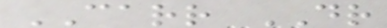CARR DR
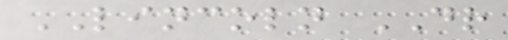LINCOLN DR
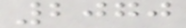2070
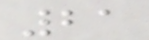21
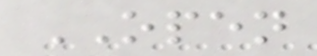OPEN
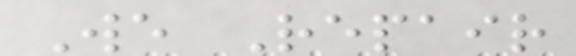We Repair
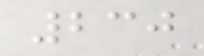230
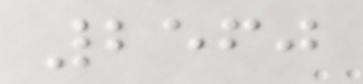2560
